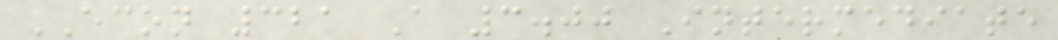ECON 321 A 3.00 Intermediate
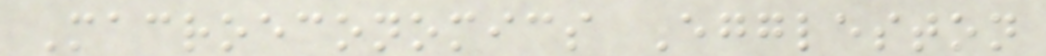Macroeconomics Eggleston
